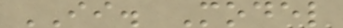II. Model
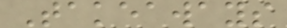Takeaways
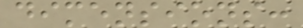dimensions:
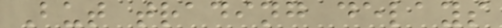But trading delays
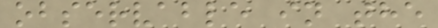observable in the
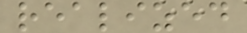realized
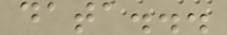data...
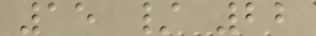15 / 22
